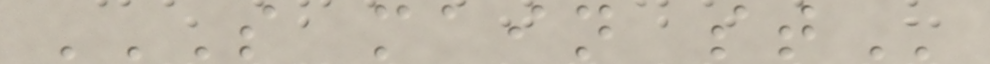S MAIN ST
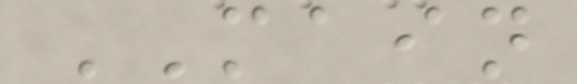MAIN
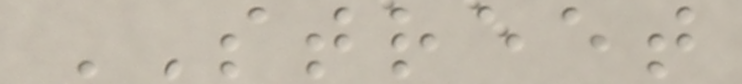STREET
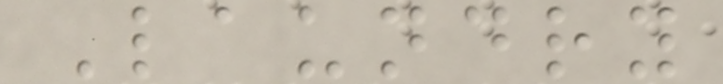Laundry
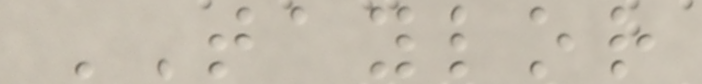TAYLOR
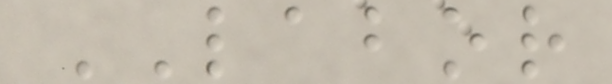LABOR
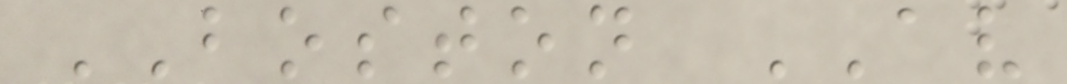BOSTON AV
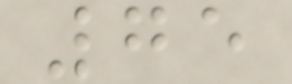75
